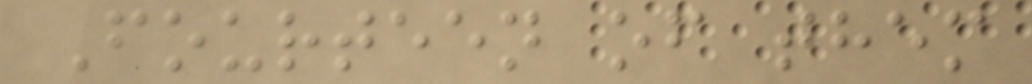Fourteen of them
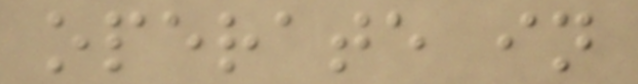operate in
